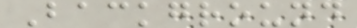Background
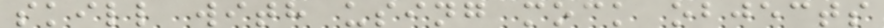skill with using mock objects
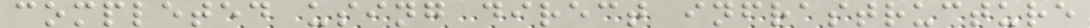completed using direct infrastructure
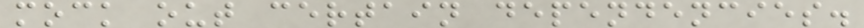mock out certain dependencies.
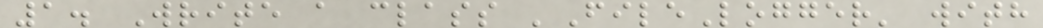1. Write a class 'FileLogger' with
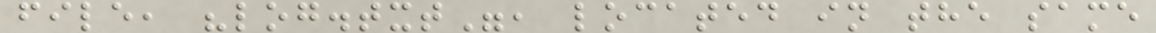file, "log.txt", located in the same
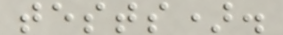tests).
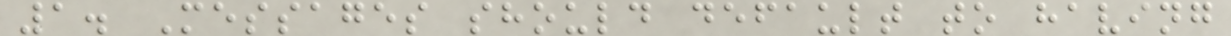1. Messages should default to having
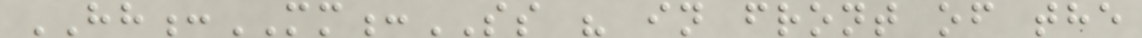HH:MM:SS " in front of the
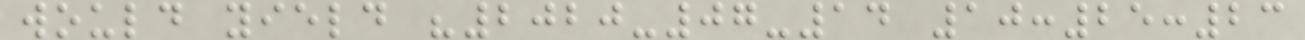would yield "2020-07-14 10:25:23
